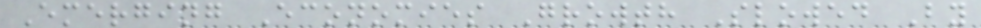Emerging Economies Growth Slowed By
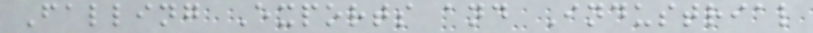Falling Exports and Industrial
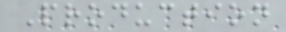Production
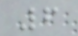6
